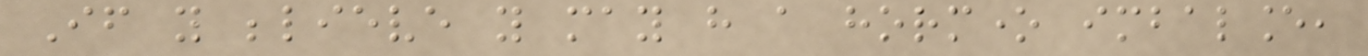If you believe you may have a hormone imbalance,
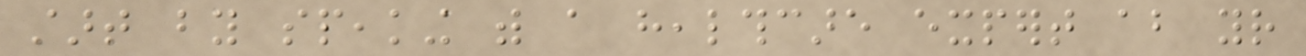start by speaking with a healthcare expert about your
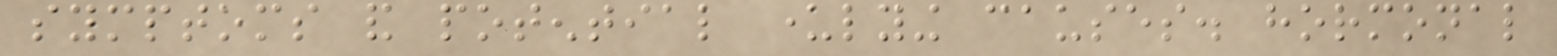symptoms and potential underlying causes. hormonal
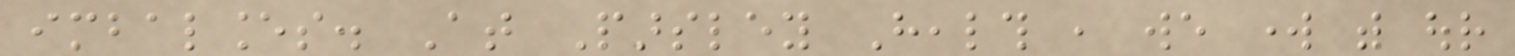imbalances. At Parsley Health , we work with our
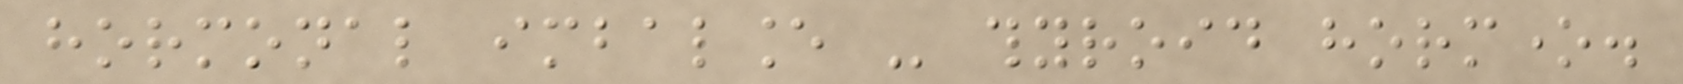hormonal imbalance - thyroid hormone.
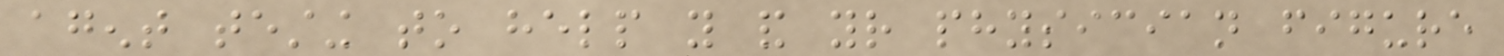agent testing to help you and your physician figure
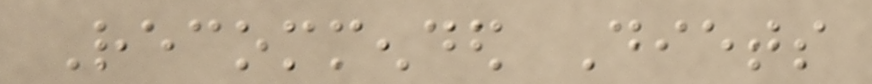Recommended Diets
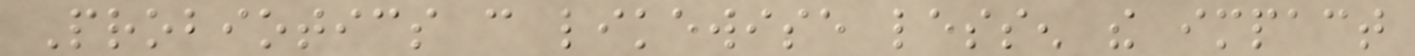Probiotics can likewise lessen the impact
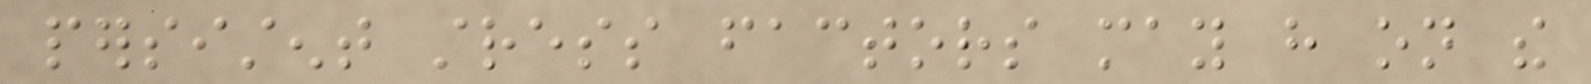persistent stress factors may have on the
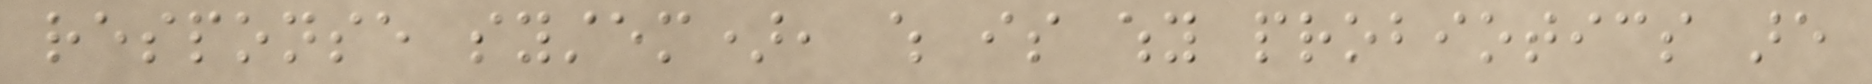response system), which is why probiotics are
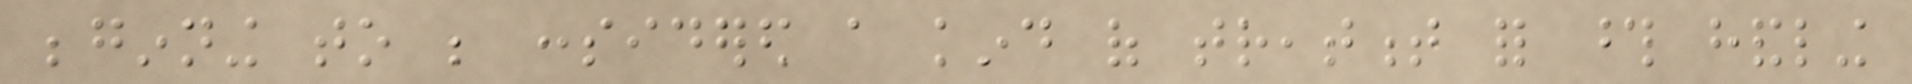beginning to be considered a kind of treatment for those handling
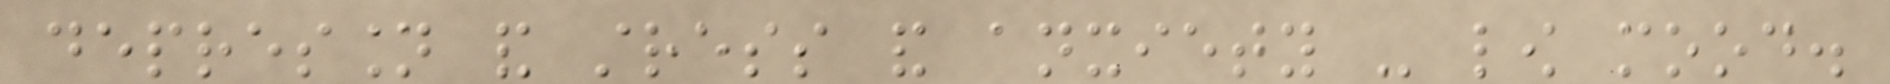depression and stress and anxiety - low mood.
